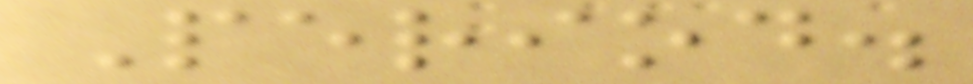Period.
